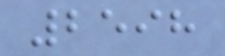2598
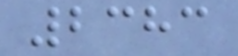2383
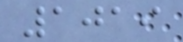1019
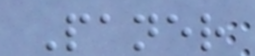Paner
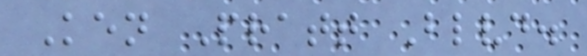Ken Pratt Blvd.
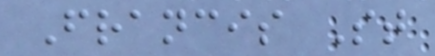Francis St
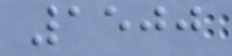1500
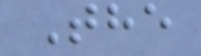The
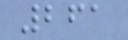261
